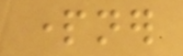partner
